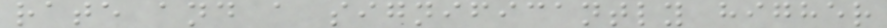rate and a significantly higher
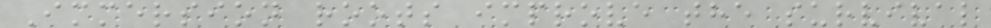Immersion roots improve the survival
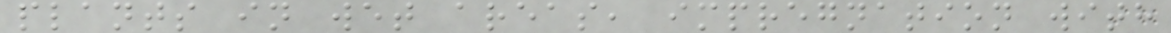plants in wet areas, impregnation with
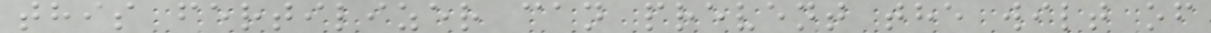this fertilizer can prevent the wilt of
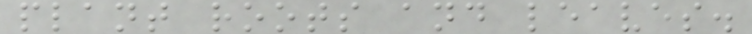plant roots and leaves.
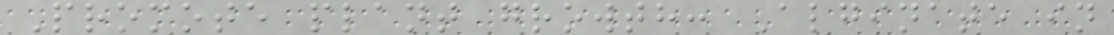Promote plant growth: Alginate in
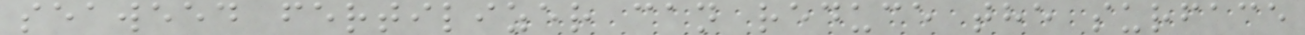seaweed fertilizer can reduce the surface
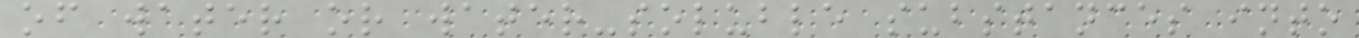of water or water-soluble substances into
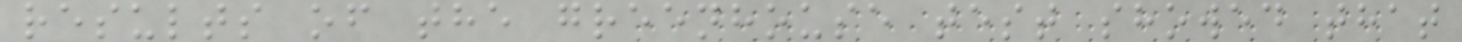results of the greenhouse test showed that
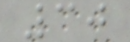30
